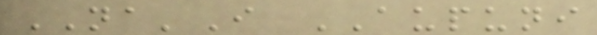NA'I AUPUNI
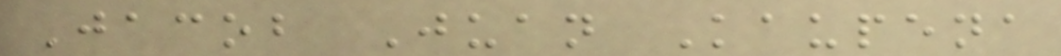Jacob Juan Kaupena
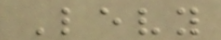Levy
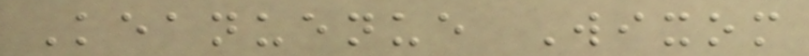Keanuenue Wixom
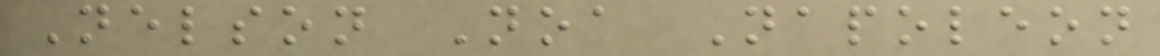Nelson Noa Napoleon
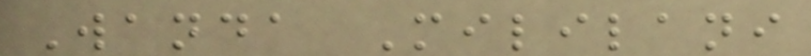Wanda Mililani
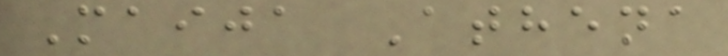Maija Athena
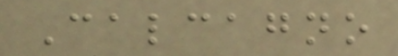Calcagno
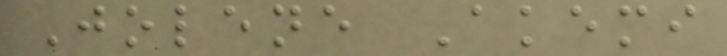Jolene Akemi
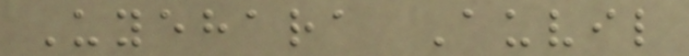Uyehara Auvil
